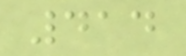414
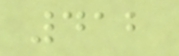412
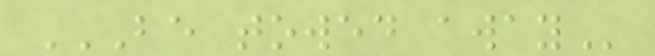BE TOWED AWAY
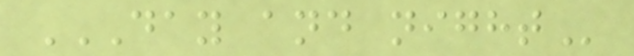DAY AND NIGHT
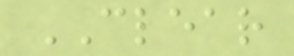CLEAR
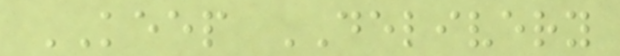KEEP DELIVERY
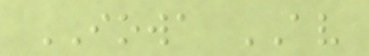IOWA AV
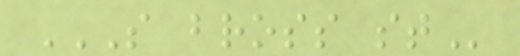S BROSS ST
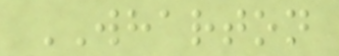WHARTON
